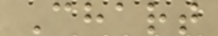Chart
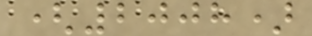(2008)
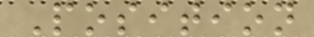Position
